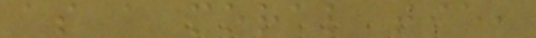as a moral tie,
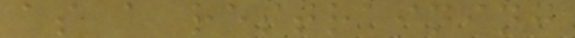as a restraining
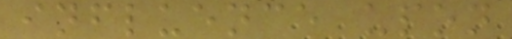influence upon
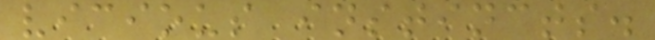vicious instincts.
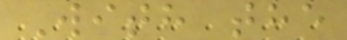With the
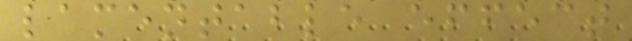lamentable effect
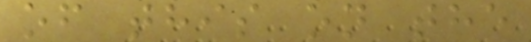of this on the
